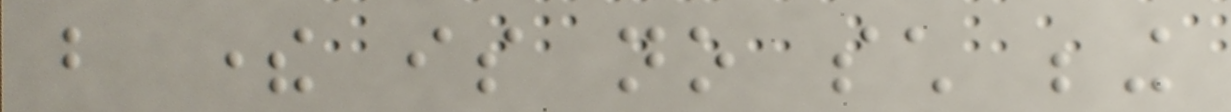but there is no such being
